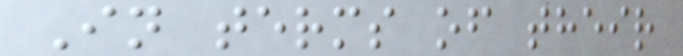In terms of their
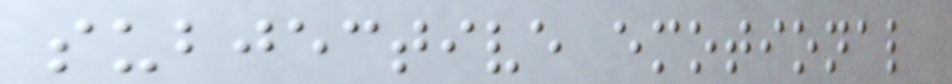subjective emotional
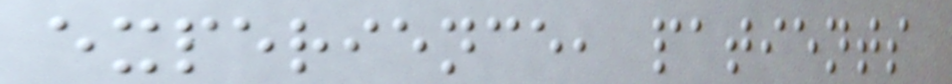experience, patients
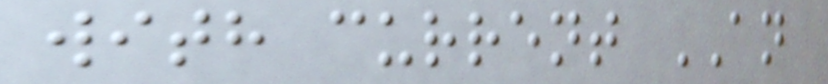with current AN
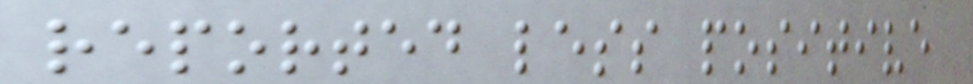reported less positive
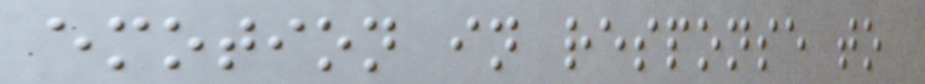emotion in response to
